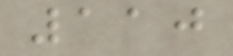110
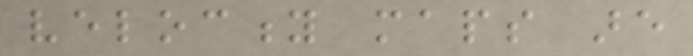velocity maps are
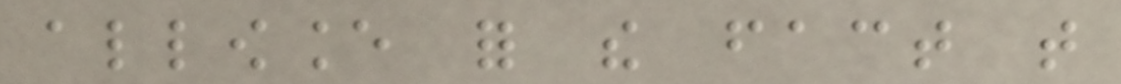allowance for the fact that
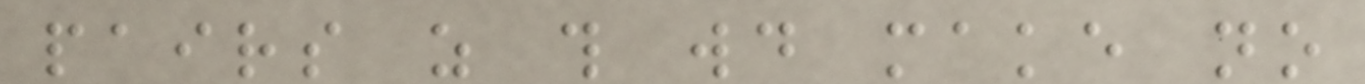pairs as this would make no
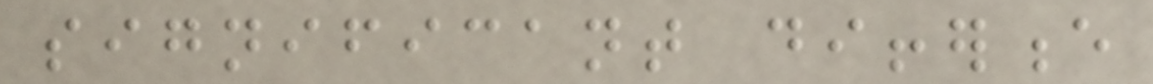significant difference
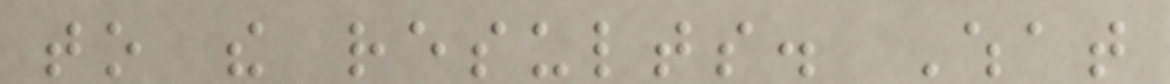to the results. What
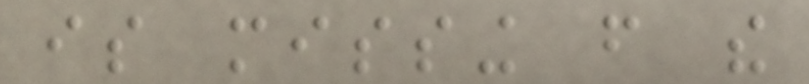is missing from the
